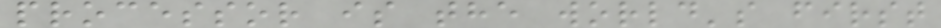processor is the world's first
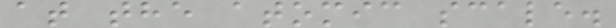at the atomic scale.
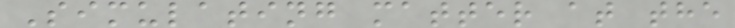Simulating matter at the
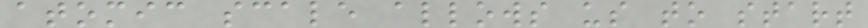atomic scale allows us to start
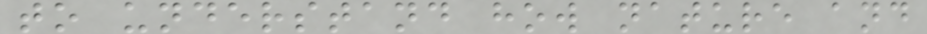to understand how nature and
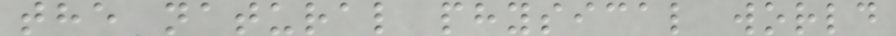the natural physical world
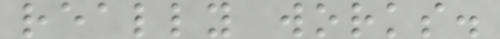really works.
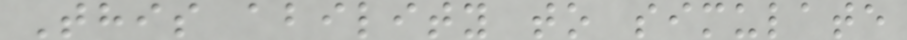This ability to simulate
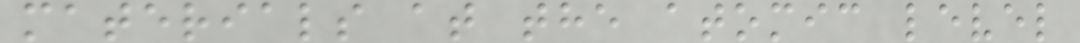materials at the atomic level
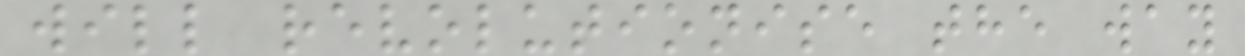will revolutionise the way
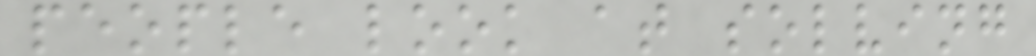people look at solving
